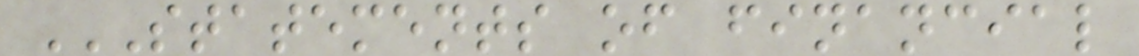STATEMENTS OF FINANCIAL
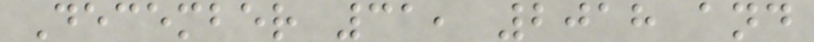December 31, 2018 and
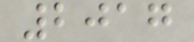2017
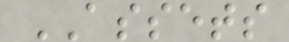ASSETS
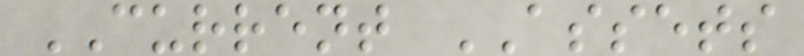CURRENT ASSETS
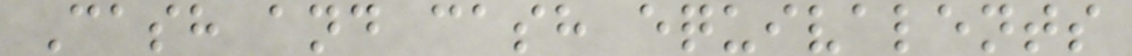Cash and cash equivalents
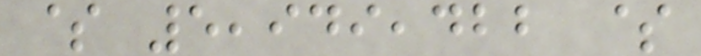$ 5,949,422 $
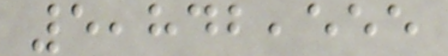5,842,555
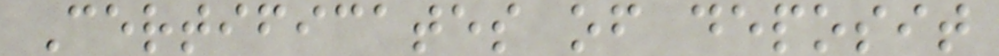Certificates of deposit
